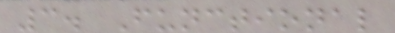3. Functional
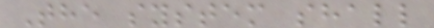The system shall
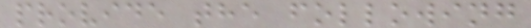provide the following
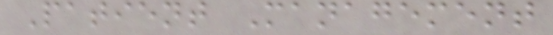Patient Management
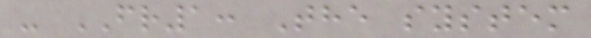- FR1: The system
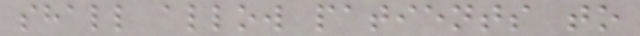shall allow patients to
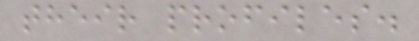their profiles.
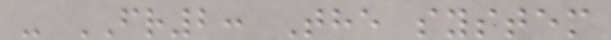- FR2: The system
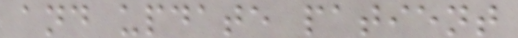and update patient
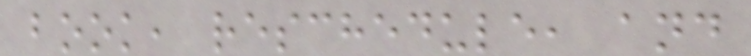book, reschedule, and
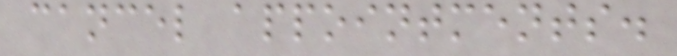cancel appointments.
